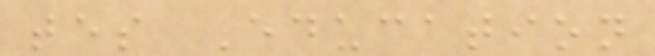tes Education
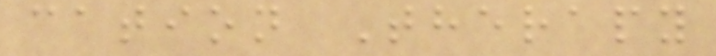cation Therapy
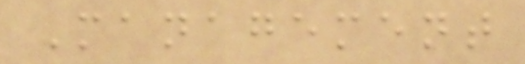Management
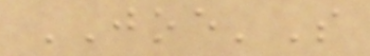JOE'S
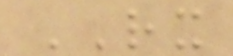RX
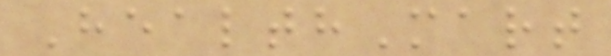HealthMart
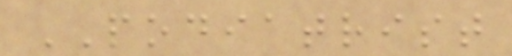PODIATRIST
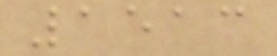1513
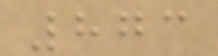873
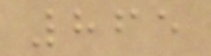865
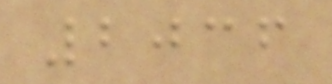2036
